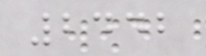2442
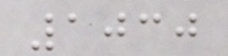1030
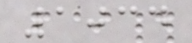1034
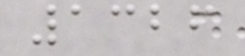1326
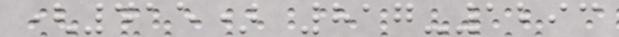(415) 817-1293
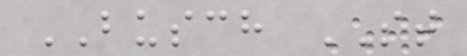BUSCH ST
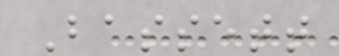Bassett
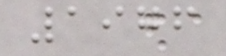1976
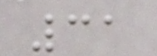31
